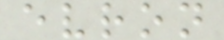evron
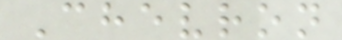Chevron
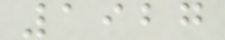1927
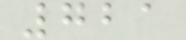721
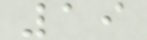19
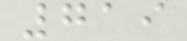719
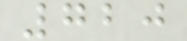720
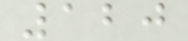120
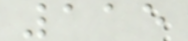115
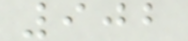902
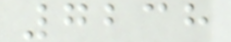7238
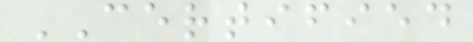CERTIFIED
